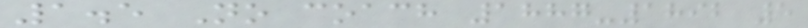1.5 No coach 1887-1892 5
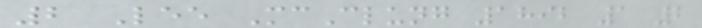2 Lee McClung 1892 1 2
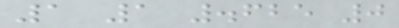1 1 .625 0
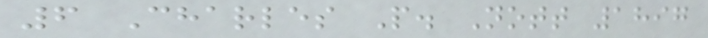6 Charles P. Nott 1897
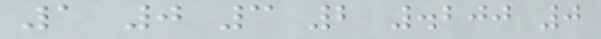1 0 3 2 .200 0
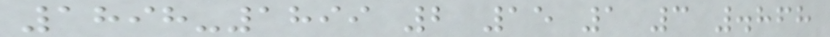1898-1899 2 15 1 3 .868
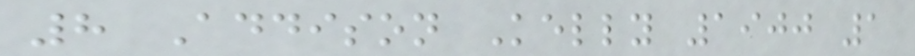8 Addison Kelly 1900 1
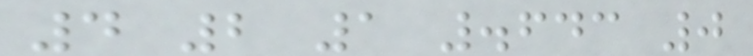4 2 1 .643 0
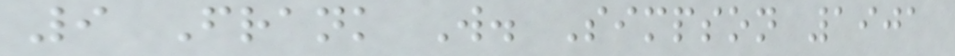9 Frank W. Simpson 1901
